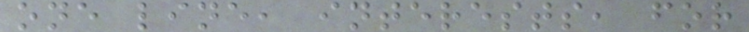one line, interests, for
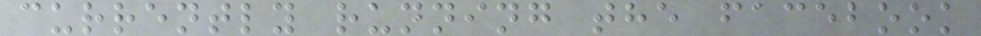currently running the facebook
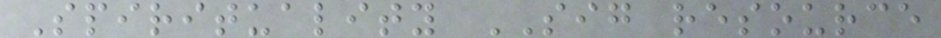Spirituality SIG resource
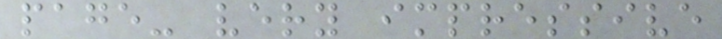page- very impressive
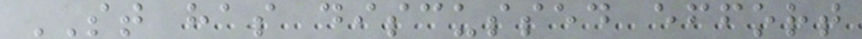ST has discussed effort
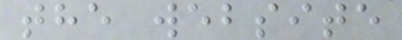the website
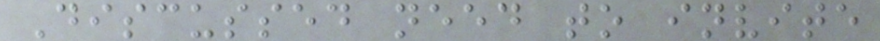Discussed need to invite
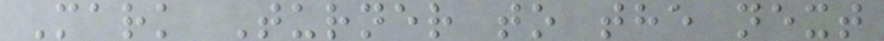Mark Turner to the next
